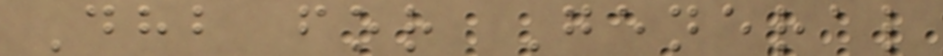Dhb for General
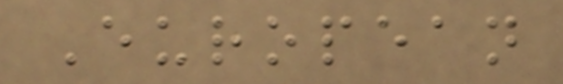European
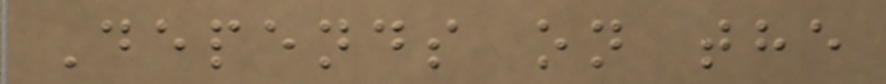Depends on the
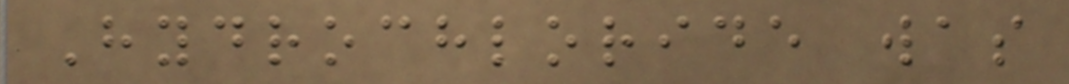Hydrochloride was
